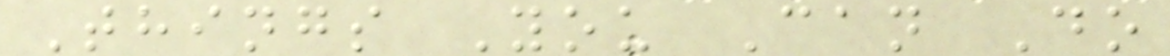Things You Can Do
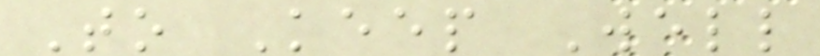To Keep Well
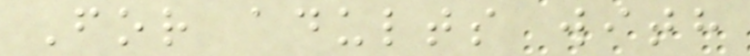For adults with
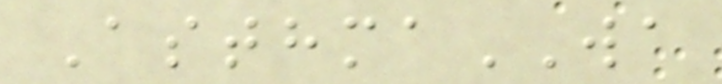AsthmaWA
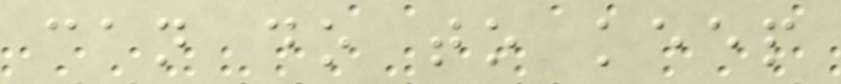can do to keep
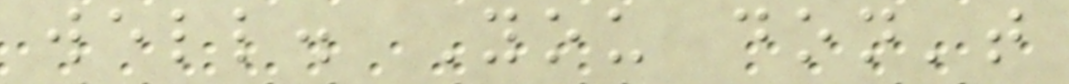well. You don't
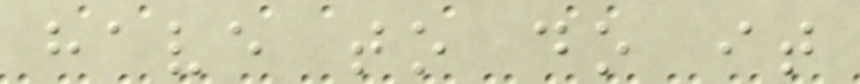have to do it
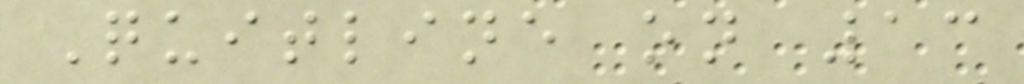Quitline on 13
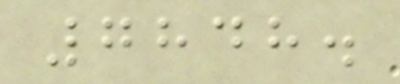7848.
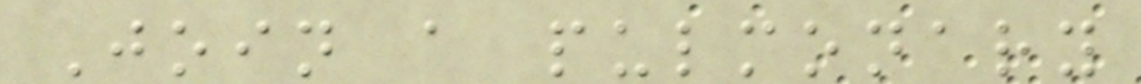Join a pulmonary
